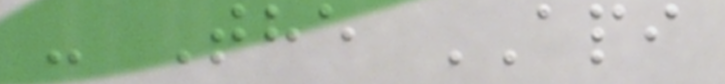- The API
